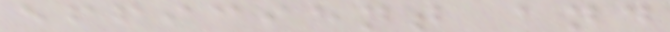efficient and
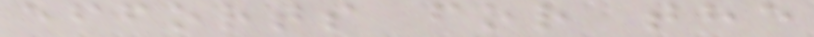efforts for the
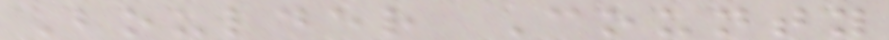Boulder County
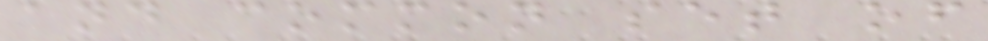and common set of
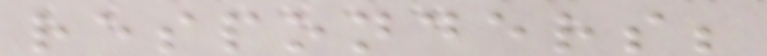responders;
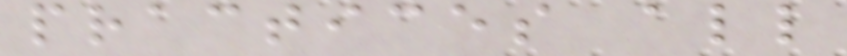practices all
